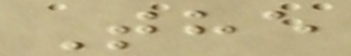The
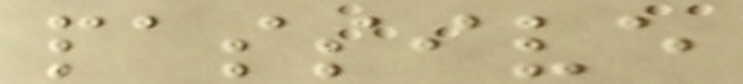passive
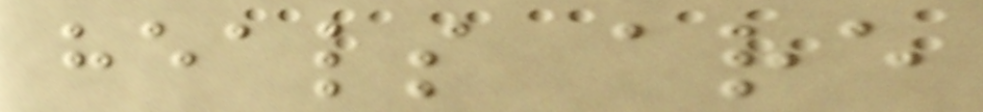heals are
